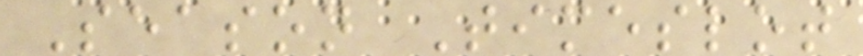Season Timeslot
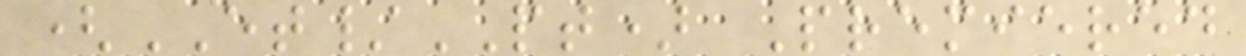(ET/PT) Premiered
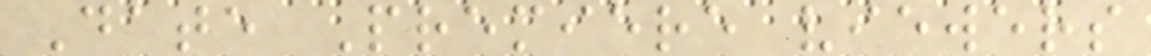Date Premiere viewers
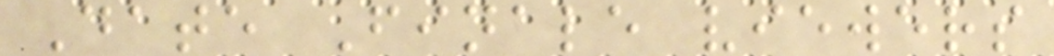Date Finale viewers
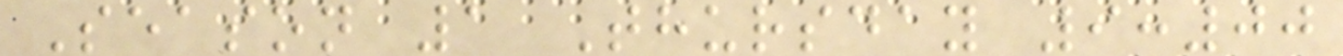Season 1 Thursday 9:00
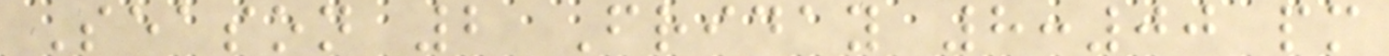Season 2 Friday 8:00 pm
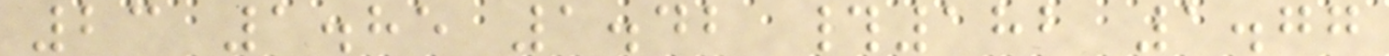23 1.85 1.42 #182 1.77
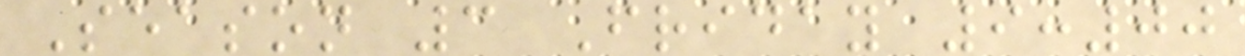Season 3 Friday 9:00
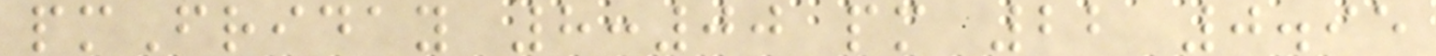pmFriday 8:00 pm 22 0.95
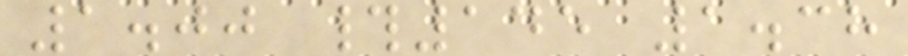1.00 #145 1.38
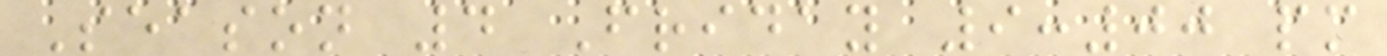Season 4 Friday 9:00 pm
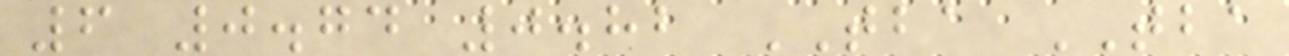6 0.74 0.82 TBA TBA
